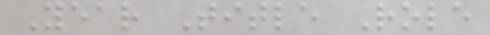Year Title Role
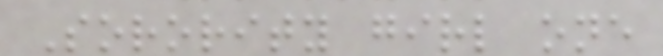Sorority girl one
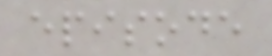episode
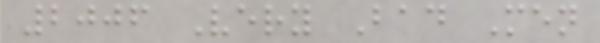2006 Very Bad Men
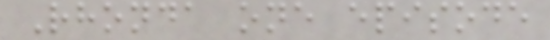Rhonda one episode
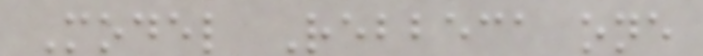Model Rebbeca one
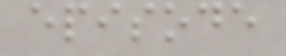episode
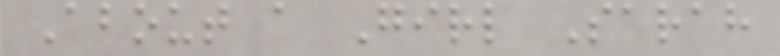About a Girl Sarah
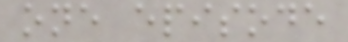one episode
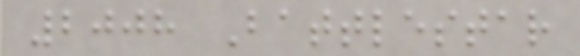2008 Battlestar
